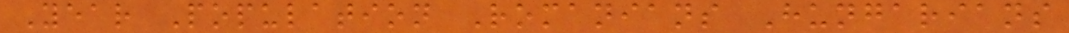Year Population Romanians Hungarians
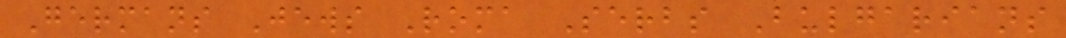Germans Jews Roma Serbs Bulgarians
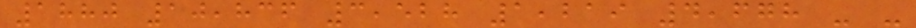1880 10,836 3,528 1,219 4,678 - -
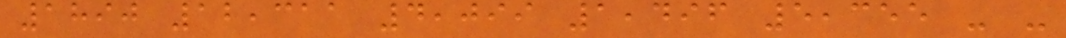1890 12,311 4,099 1,496 5,355 - -
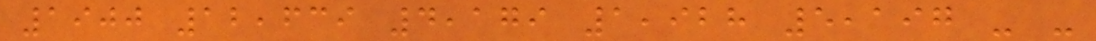1900 12,639 4,179 1,928 5,197 - -
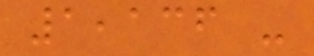1,136 -
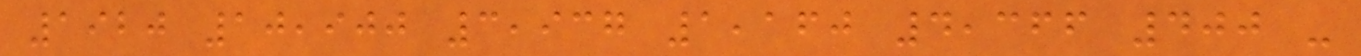1920 10,900 3,937 1,160 4,366 400 -
